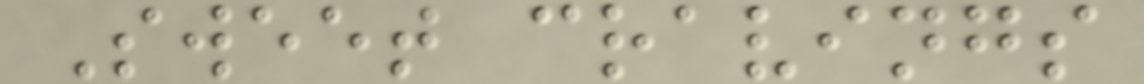Sweet cravings
